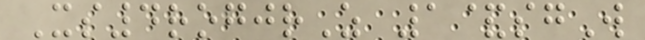Xs4rogjrZ 1&sgW
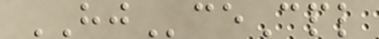HJceCpl
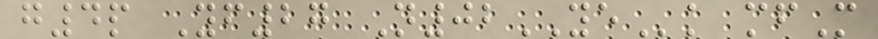g4p Yf27 N02YEk mfM
